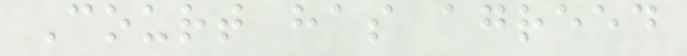Court has agreed
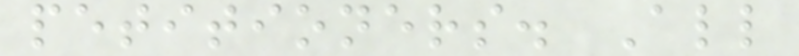petitioners. All
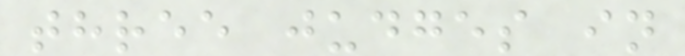three judges in
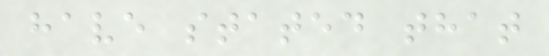have stated that
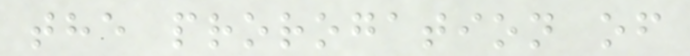the prorogation of
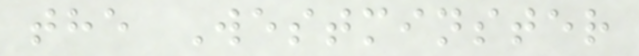the Westminster
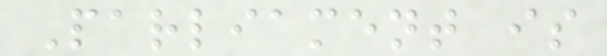Parliament is
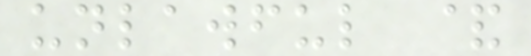unlawful &
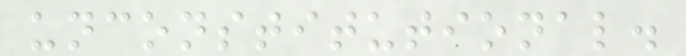unconstitutional.
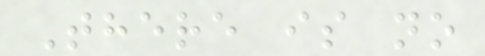There is no
